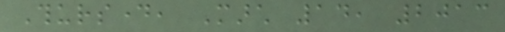Thursday, March 14, 2013
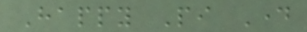Happy Pi Day
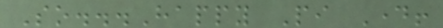So...Happy Pi Day!
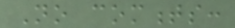No comments:
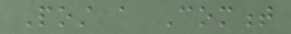Post a Comment
